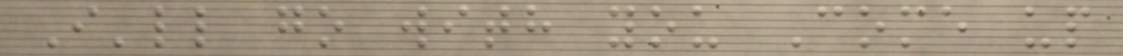I'll go with you Come up
